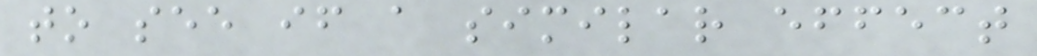to see if a similar effect
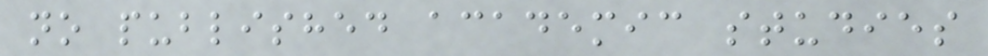no published academic studies
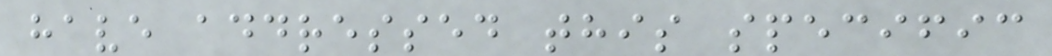have addressed this specific
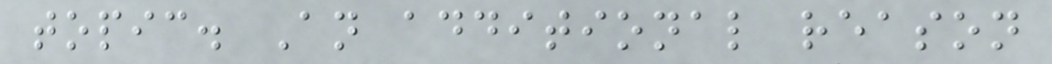topic. An additional reason
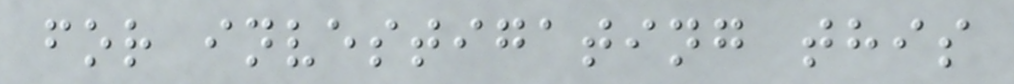for investigating this
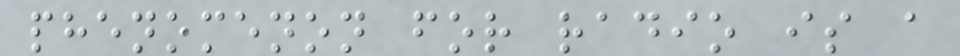phenomenon for radio is a
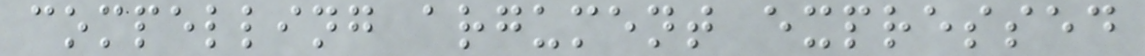compelling argument expressed
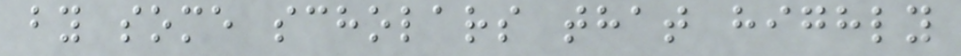by some scholars that highly
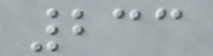233
